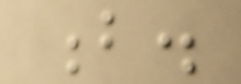b.
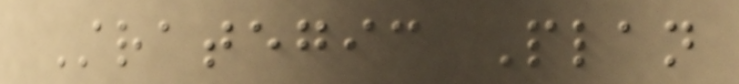Strategic Plan
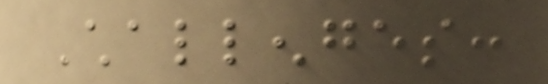Challenges:
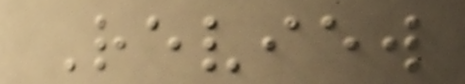Review
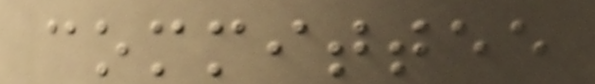committee
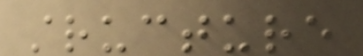structure
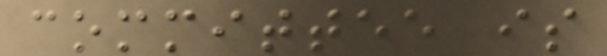committee is
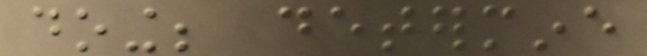doing; determine
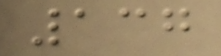137
